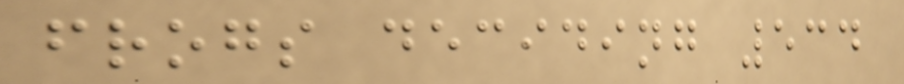frogs deciding 534
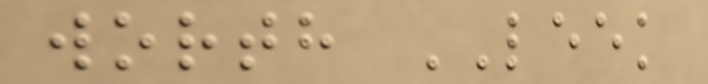worth LEEK
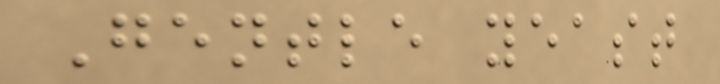Gentle yeast
